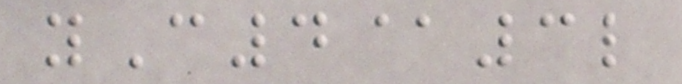yC4@3l
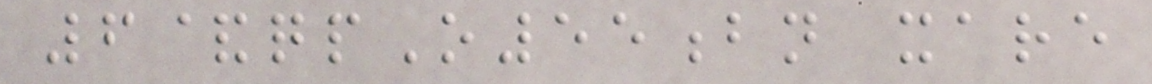6&qpO55bn xare
